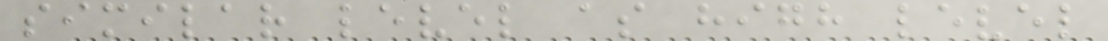similar level as high level
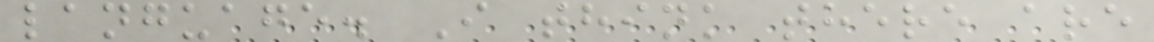language. I think there are
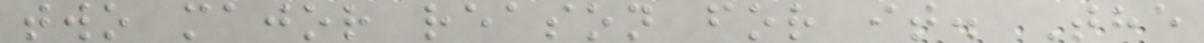two major reason for it. The
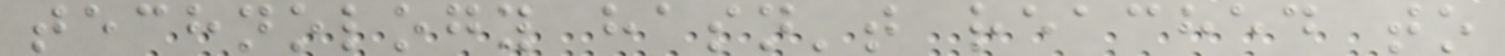technology hasn't reached to
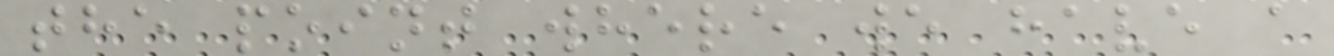the point where we have a
